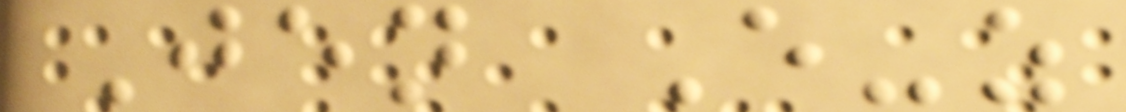Jen E-z
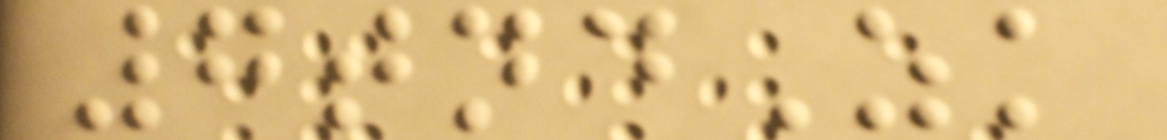7tndZk
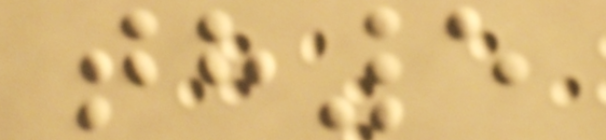th5
